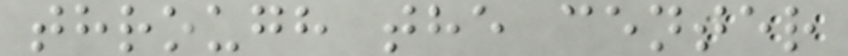through the center
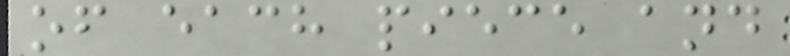of each piece and
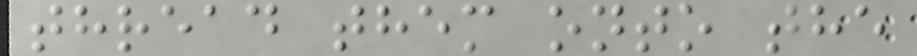thread them onto the
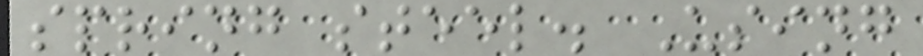spring steel. Using
